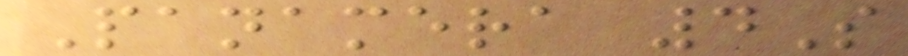Panamera 4S
